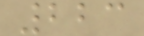223
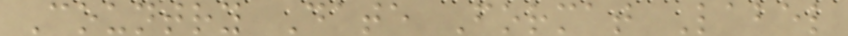Country Date Format Label
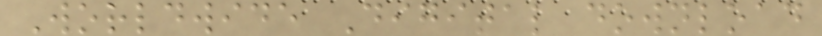Worldwide Digital download
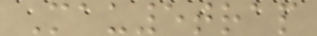Mau5trap
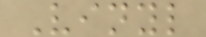Vinyl
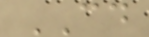CD
